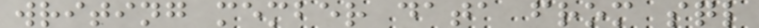writing member data from sql
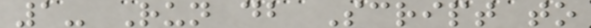1- Run db Script to
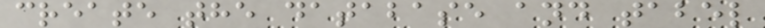create the database and tabel
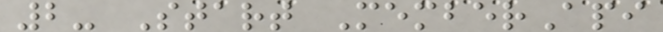2- Start MemberApi
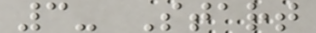3- Start
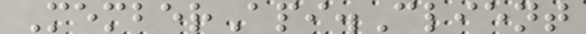MemberApi.Client
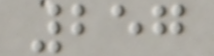257
